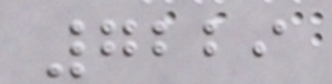7229
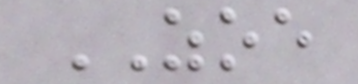ZOE
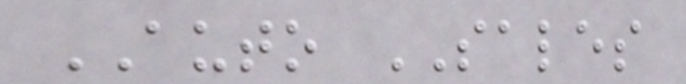AUTO SALES
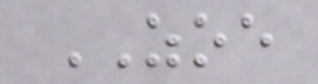ZOE
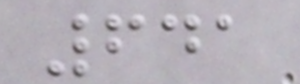641
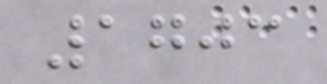1703
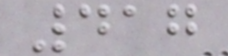417
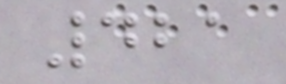421
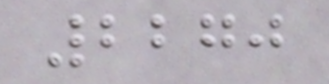2270
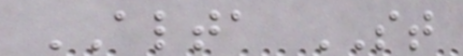ALTA ST
